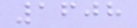1608
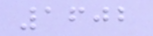1602
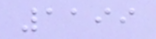1199
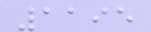1195
